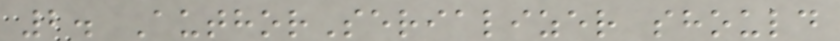2. AuthorSerializer should
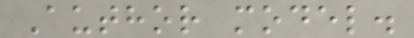Author model.
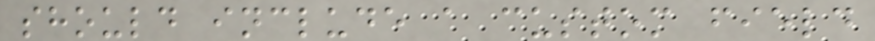should include a custom field
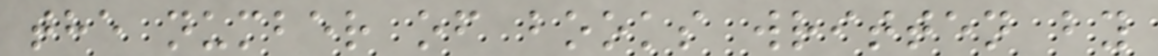the number of books written by
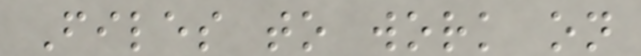Files to work on
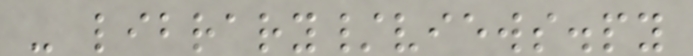- library/views.py
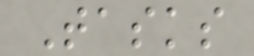Tasks
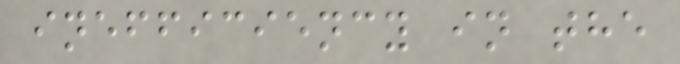inefficiency in the
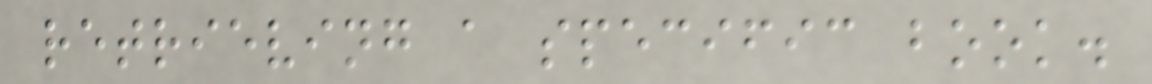retrieving a specific book.
